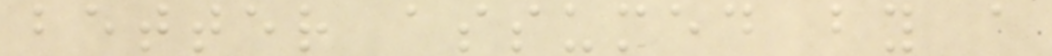better assumed by a
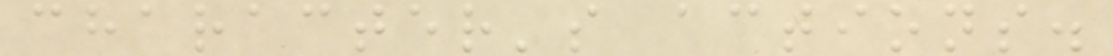character's actions.
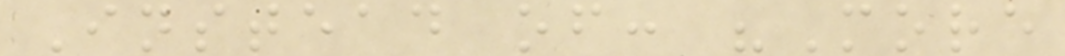Instead of: "More
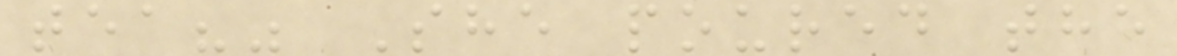tea?" She poured the
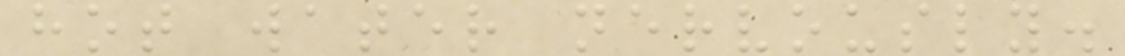hot water nervously.
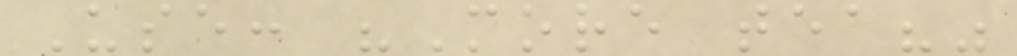Use: "More tea?"
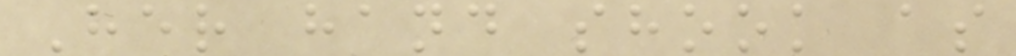Her hand shook as
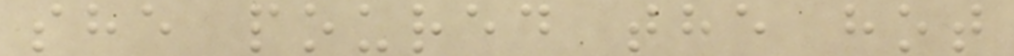she poured the hot
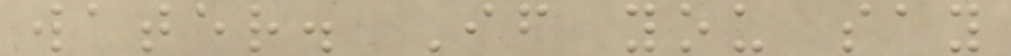water. If you say
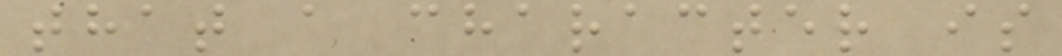that a character is
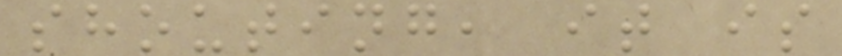shouting, it is
